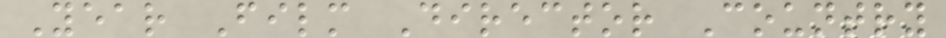Year Film Director Country
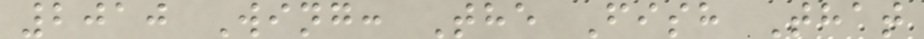2010 Wing: The Fish That
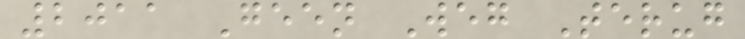2011 Geen Weg Terug
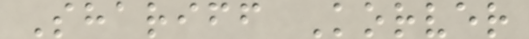Shariff Korver
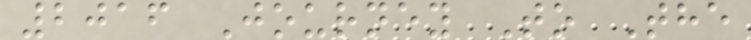2016 Journey To The
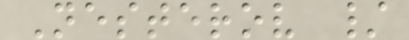Nesterov /
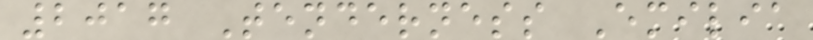2017 Tenderness Emilia
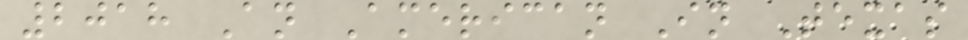2018 An American In Texas
